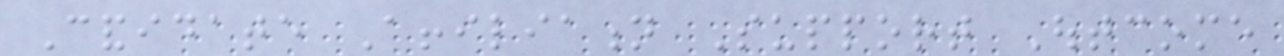Candidate Affiliation Support Outcome
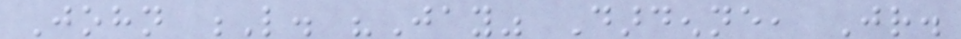John L. "Jay" Dardenne, Jr.
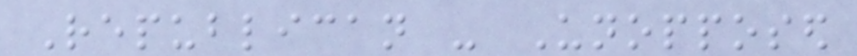Republican - Unopposed
